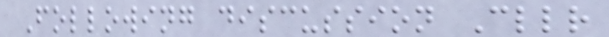Following discussion Cllr
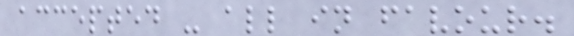accepted - all in favour.
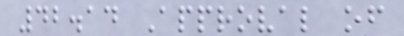42.14 Approval of
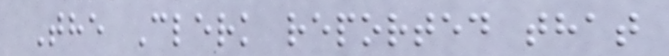The Clerk reported that
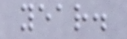year.
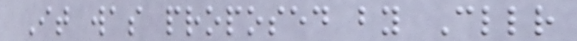It was proposed by Cllr
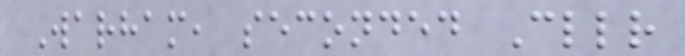Warham, seconded Cllr
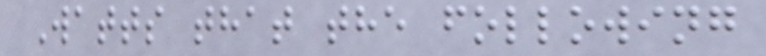Watts that the following
